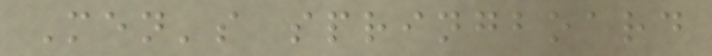Men's springboard
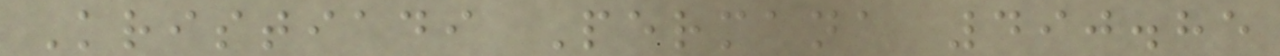Kristiadi Permana 490.85
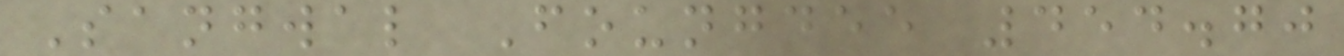Sangwal Foungdee 454.70
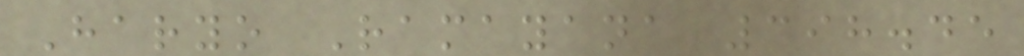Haryo Ramayana 398.45
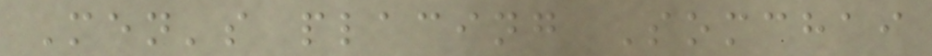Men's placing Somchai
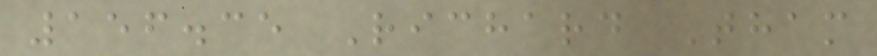156.35 Richard Tham
